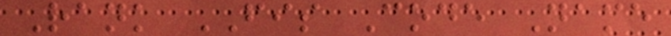Rank FIS Code Name
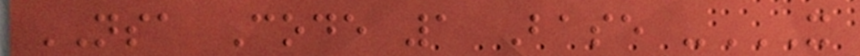NSA Code 1 Base -X
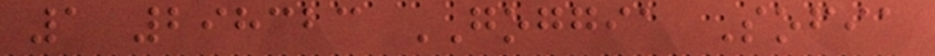1 298323 GOGGIA Sofia
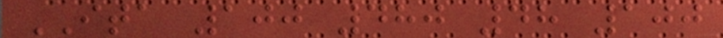ITA 100 480 48 100
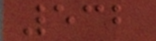532
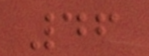46
